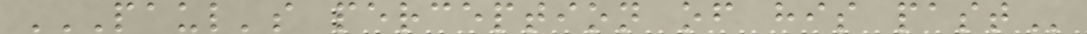PAUL'S PERCEPTION OF HIS PAST
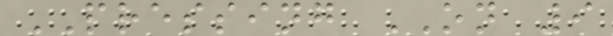PRESSING ON 9
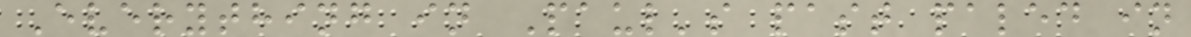Everything in Paul's past paled in
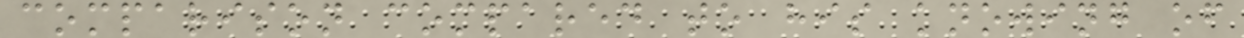comparison compared to his knowing of
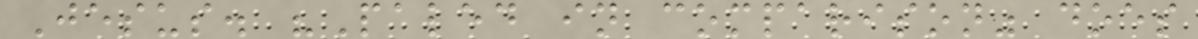Jesus. "Paled in comparison" does
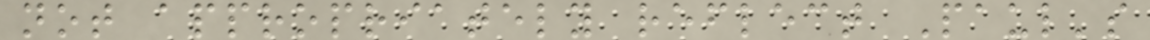not appropriately reflect Paul's
